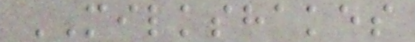MILKSHAKES
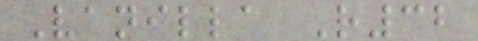Vanilla R32
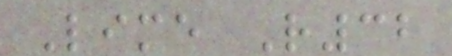Lime R32
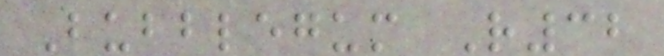Bubblegum R32
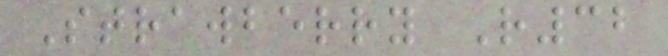Strawberry R32
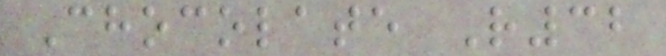Chocolate R32
